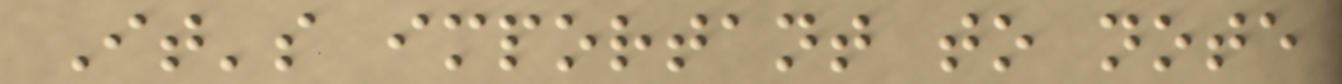It's important to note
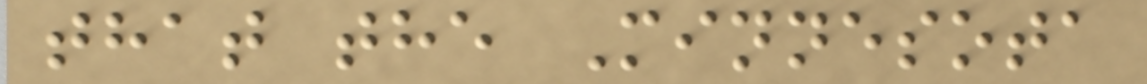that the Minnesota
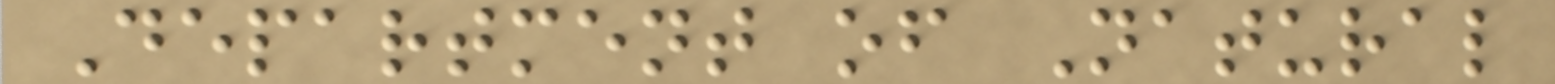Department of Natural
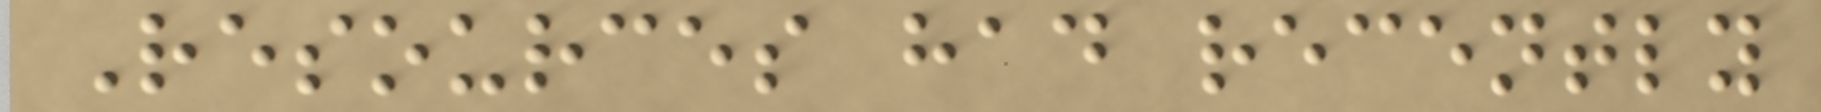Resources had recently
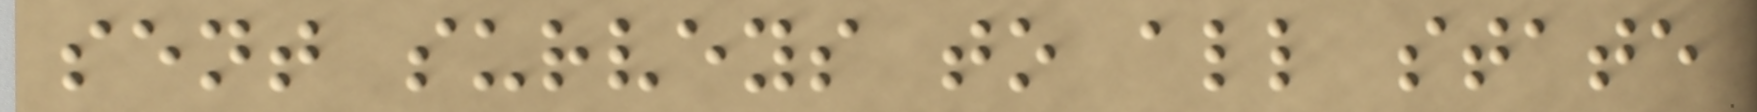sent surveys to all state
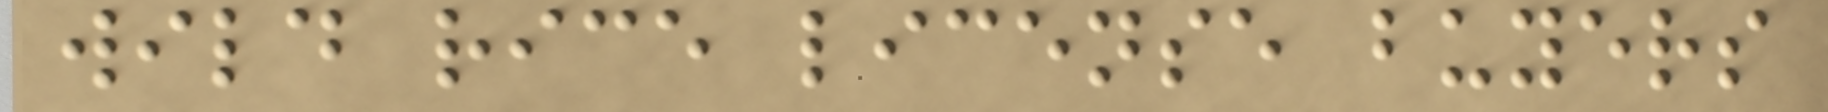wild rice license buyers
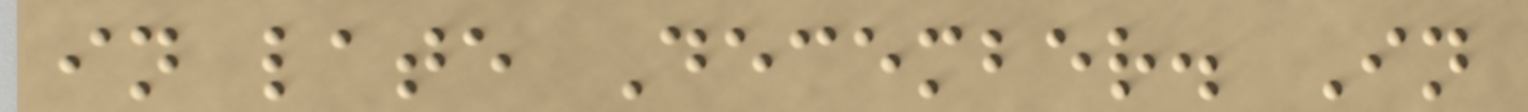in late December. In
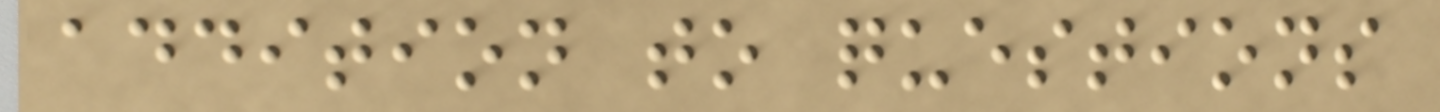addition to questions
